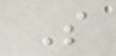S
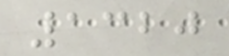1320
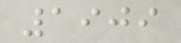1909
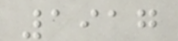1917
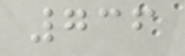736
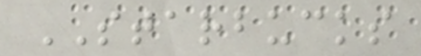STARBUCKS
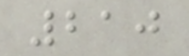210
